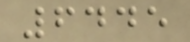6445
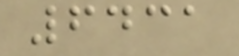6431
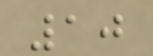10
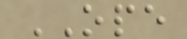OPE
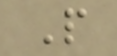P
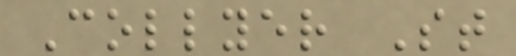Collyer St
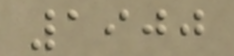1900
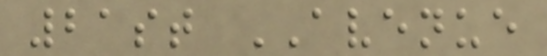21st AVENUE
